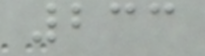233
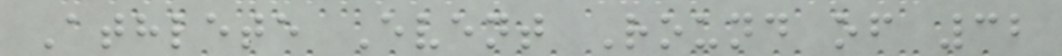Athlete Event Round of 32
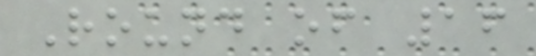Round of 16
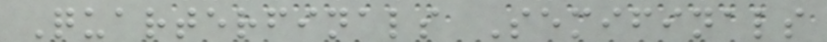Quarterfinals Semifinals
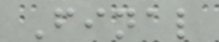Final
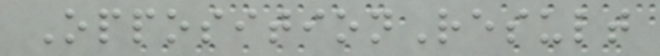OppositionResult
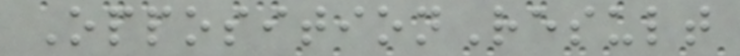OppositionResult
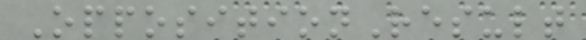OppositionResult
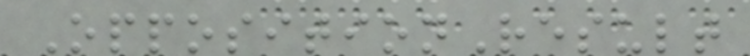OppositionResult
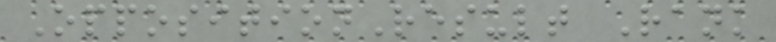OppositionResult Rank
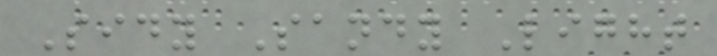Sidy Sandy Light
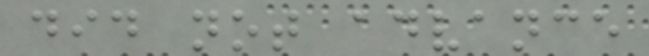did not advance
